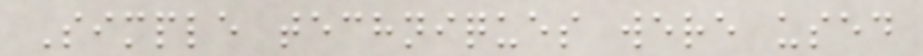Simple techniques were used
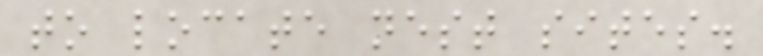to locate nest sites.
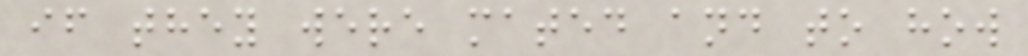if they were mated and to how
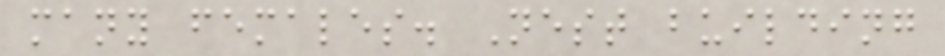many females. Nest building
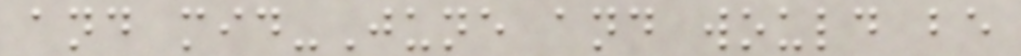and mid-June and would be
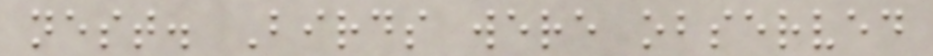nest. Birds were observed
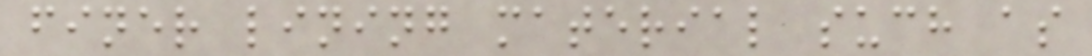finer lining material such as
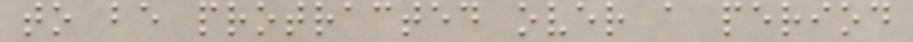to be protracted over a period
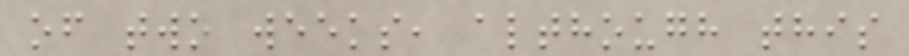of two weeks, although this
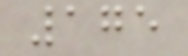175
